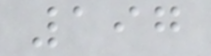197
